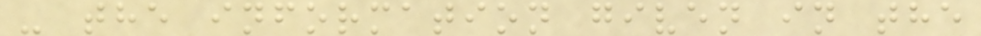- the information given in the
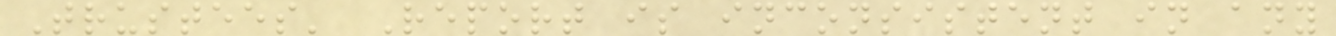Trustees' Report is inconsistent in any
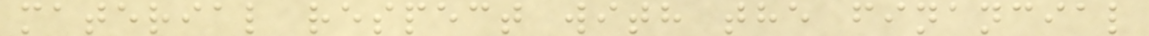material respect with the financial
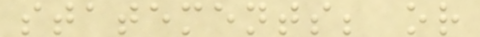statements; or
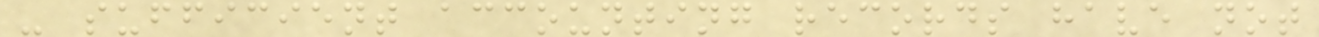- sufficient accounting records have not
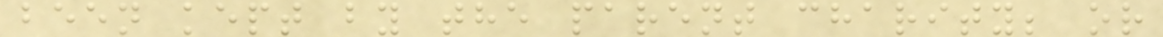been kept by the parent charity; or
